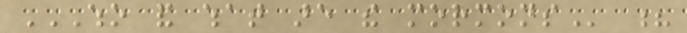WHO AND WHAT ARE THE MORMONS ?
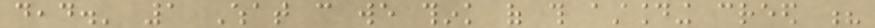dead.' 1 What can we think of this astounding creed ?
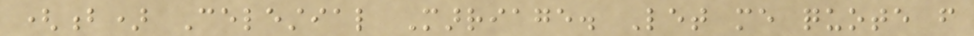(b) Celestial Marriage. Let me quote from
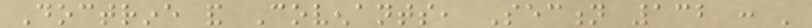Doctrine and Covenants, Section 132 : '
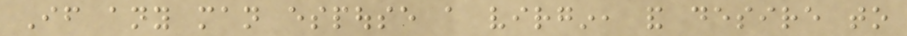If any man espouse a virgin, and desire to
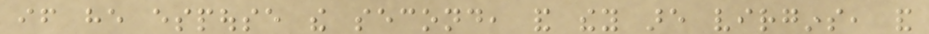if he espouse the second, and they are virgins, and
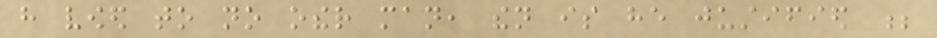have vowed to no other man, then is he justified ;
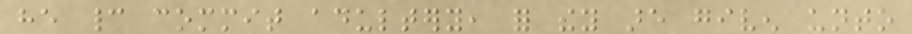he cannot commit adultery, for they are given unto
